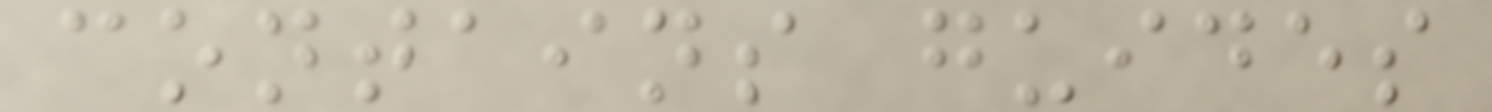contains guides
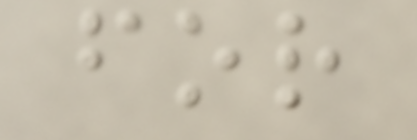for
